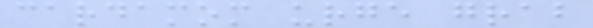cardamom urge grab
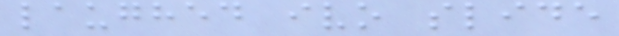laughed ivo slide
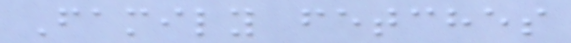Family fetches
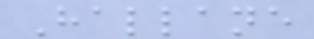Hallane
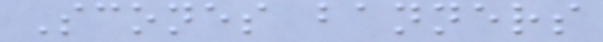Scones banners
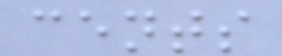cents
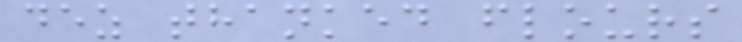dez thanked flours
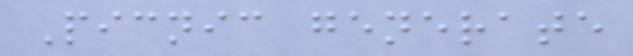Picnic generate
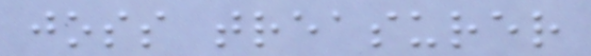joss treasurer
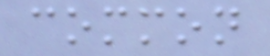common
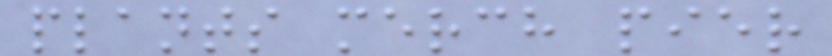plants merch pier
